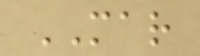MAR
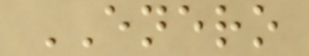ENERO
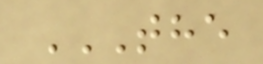THE
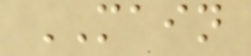MAIN
